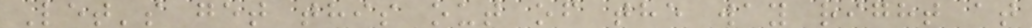Let's get this out of the way right at
